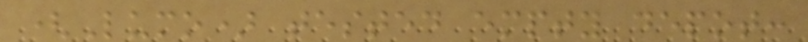(Lumo) tested empty depot:
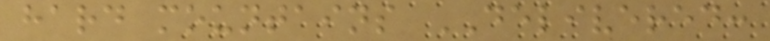hard mountains DELIVERED:
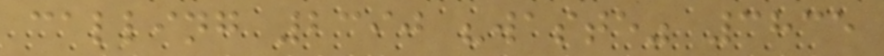calling 2390 "waste" 3835
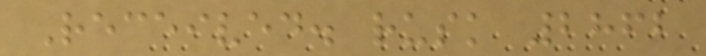Received. rusk 2862
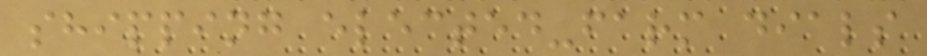shipping elected-farm dials
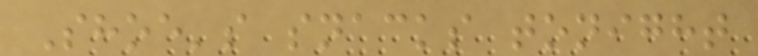Shoe's snacks tonight
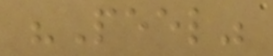"Peel"
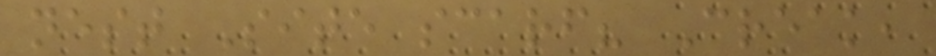nest Site scarf? Creak,
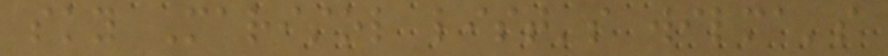sky Marisol list's wilma's
